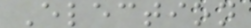Election
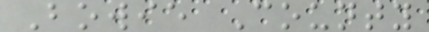Bowie County
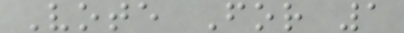Vote For 1
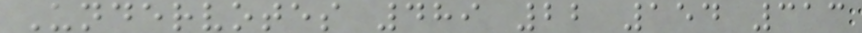Undervotes 489 22 154 313
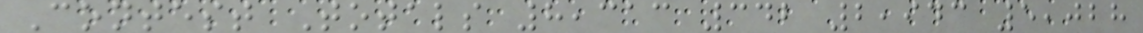Contest Totals 8,313 342 2,943 5,028
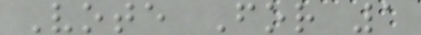Vote For 1
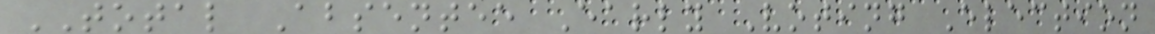TOTAL Absentee Early Voting Election
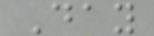Day
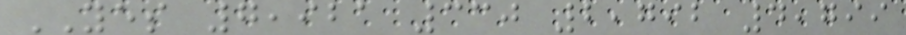YES 7,921 330 2,792 4,799
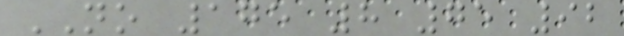NO 175 8 75 92
